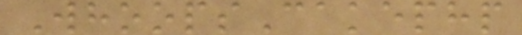WhoopsCakephp
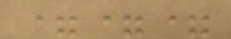===
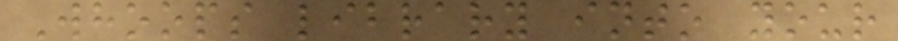Whoops library into your
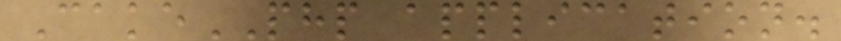CakePHP application.
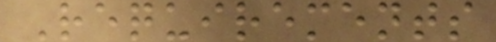Requirements
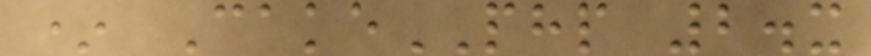* CakePHP 2.x
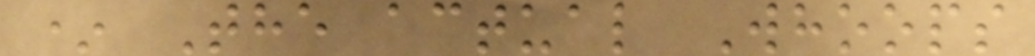* The actual Whoops
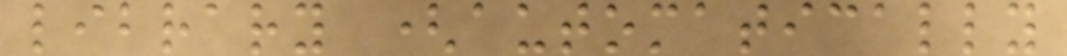library (automatically
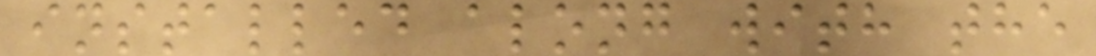installed along with the
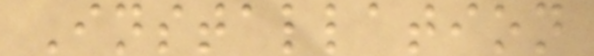Installation
